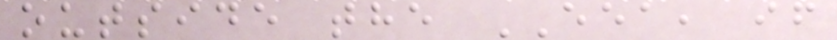outside the EEA, if
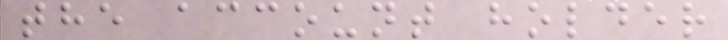the account holder
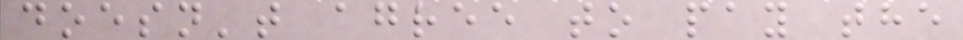doesn't agree to pay the
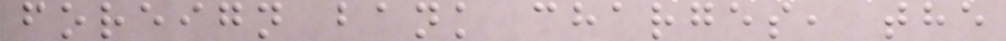foreign bank charges, the
